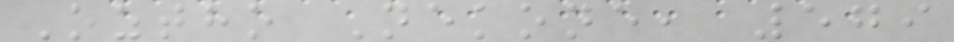Oztho Nekone, 579
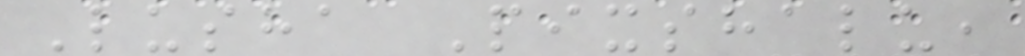Lusha Pixshalu,
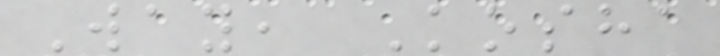Way, Kosha
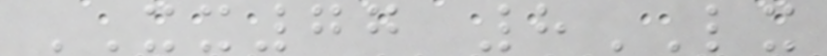XX77 8LX
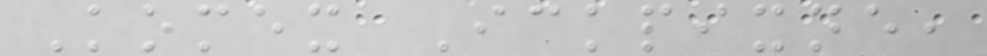Komex Ickpixne,
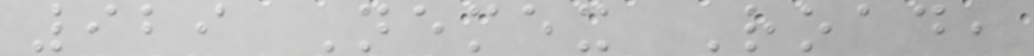929 Nemex Road,
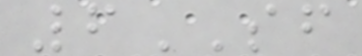6SF
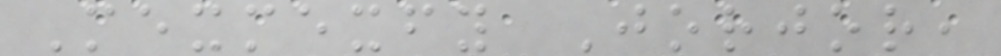Mexmexfy Jorjor,
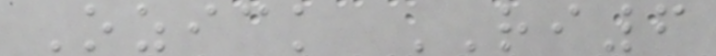Ozick RI6
